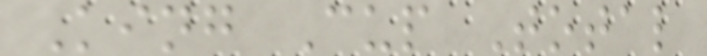King Cup Total
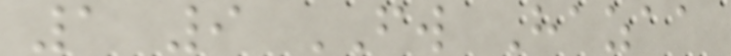1 9 FW Hazaa
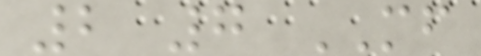2 7 MF
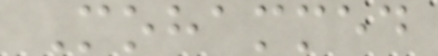Mohammed
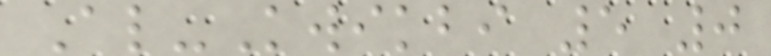Al-Kwikbi 5 0
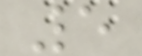5
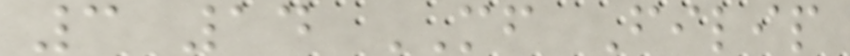3 14 MF Filip
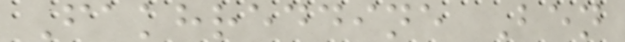Fakhreddine Ben
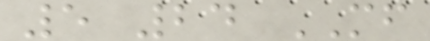5 24 MF
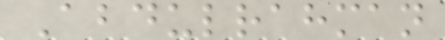Abdulrahman
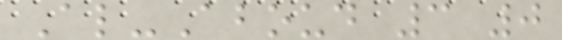Al-Aboud 3 0
